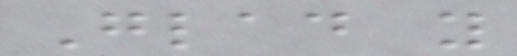Glad you
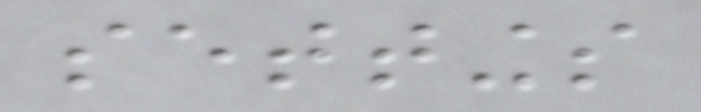settings
